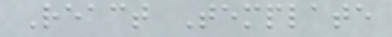React Template
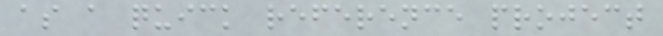as a quick reference project
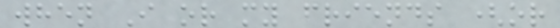when I or my friends (or
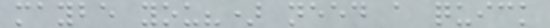maybe you?) need a quick
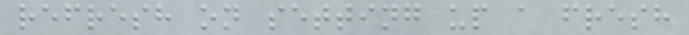refresh on setting up a fresh
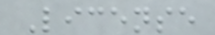License
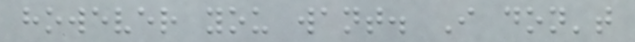however you want. I don't
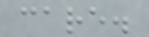care.
